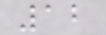12
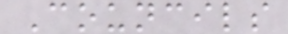Councils
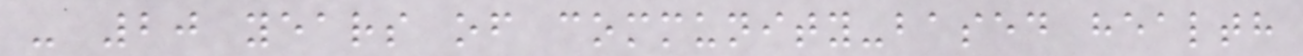- 20 years of community-based health
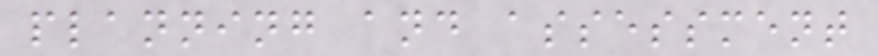planning and assessment
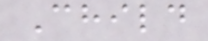Child
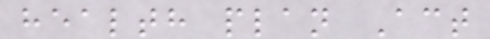health plan Act
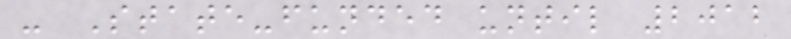- State-funded until 2012
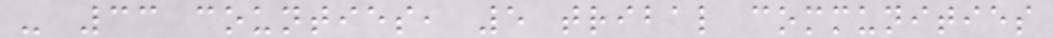- 33 counties, 5 tribal communities
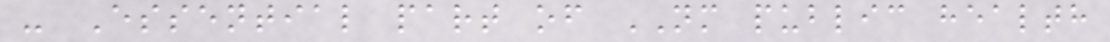- Essential part of NM public health
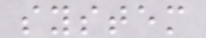system
